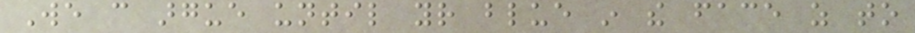We can argue until your blue in the face as to
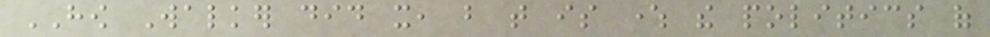HOW Walker did it, but that is where the politics of
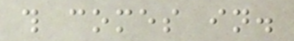this comes in.
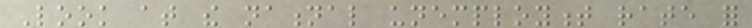Look at the national unemployment rate for
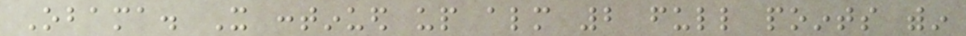Obama. It continued up almost 2 full points within
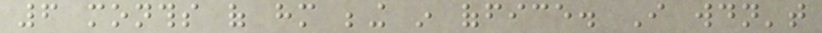6 months of him being in office. I wouldn't
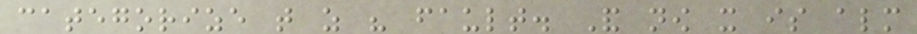categorize that as his fault. And now it is almost
